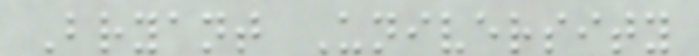Bryant University
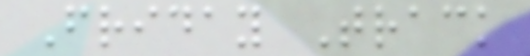Friday Track
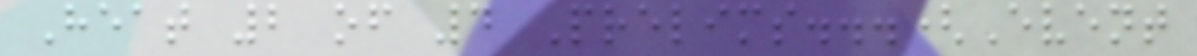Heat 2 of 4 Prelims...(Event
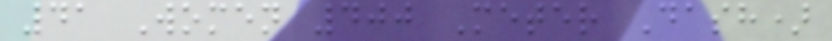41 Women 400 Meter Dash)
